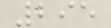295
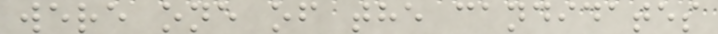were one of the candidates
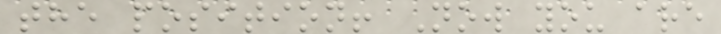the position! Now you are
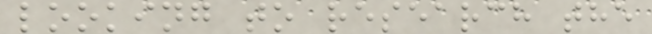looking to research the
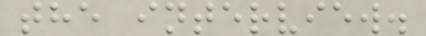the interview.
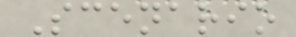Scenario
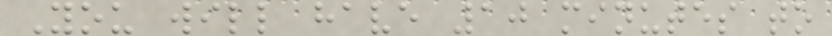You will have 10 minutes to
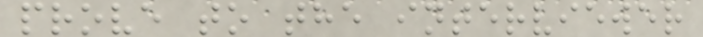prove to the interviewer
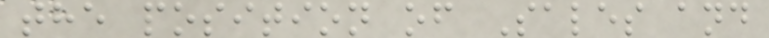the position of Sales and
